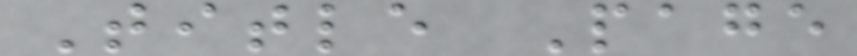Title Page
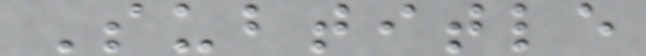Subtitle
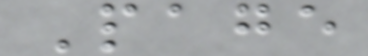Page
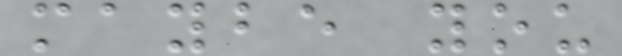maybe you
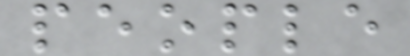people
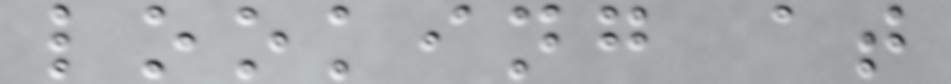looking at
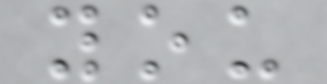you
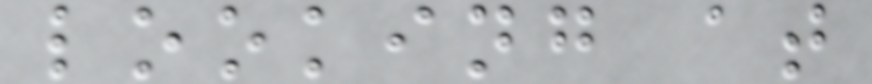looking at
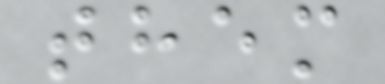them
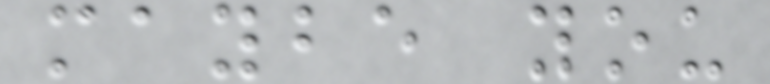maybe you
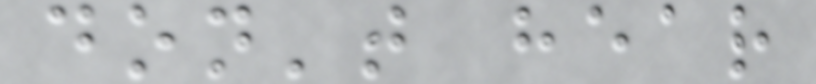don't hear
